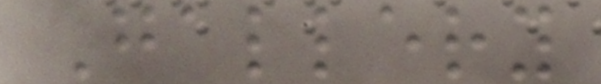Gallery
